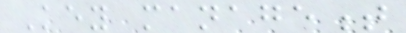Key management
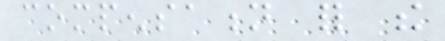compensation for the
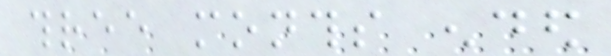three months ended
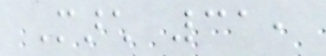March 31,
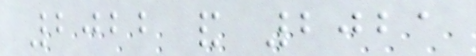2022 and 2021
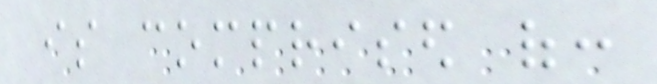is comprised of:
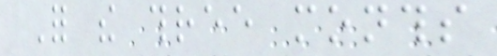For the three months
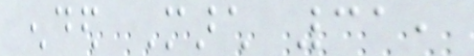ended March 31,
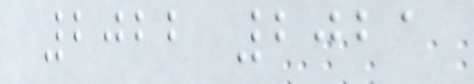2022 2021
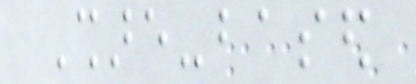Share-based
